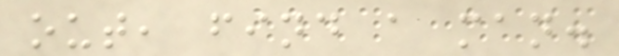out, find a man.
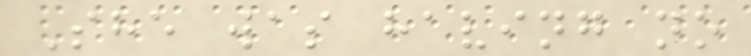She was having no
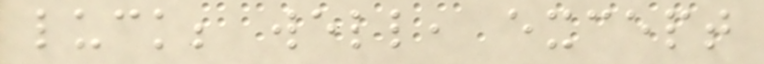luck; well, except
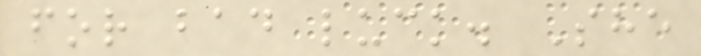for bad luck. She
